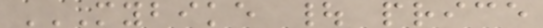MYBIKE | PRICE
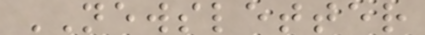NEWSLETTER
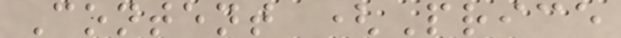Content (Price
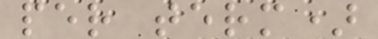per term)
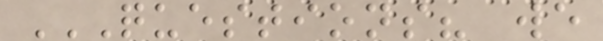QUESTIONS? WE
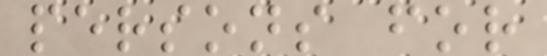persons for
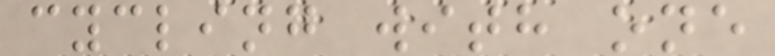cycling with one
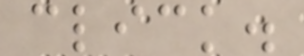click.
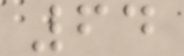64
